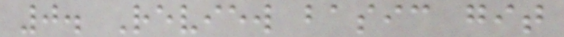0. Review basic git
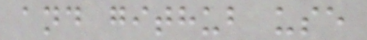and github use
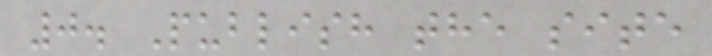0. Publish the site
